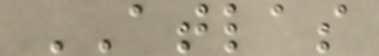ATLAS
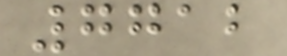7712
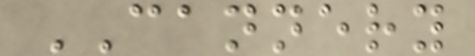CANNERY
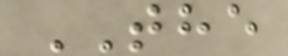THE
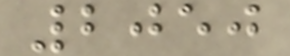2050
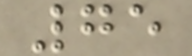75
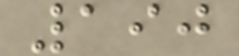190
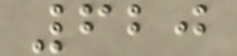620
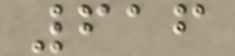616
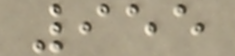955
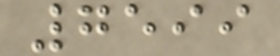7599
